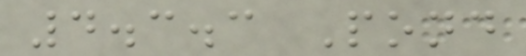4.3.3 Pond
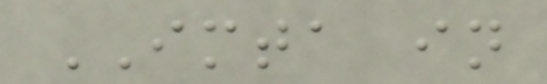IMTA in
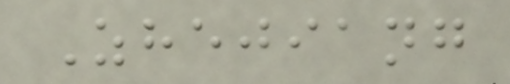Zhejiang
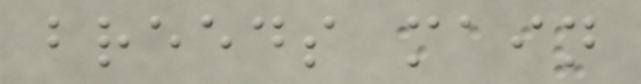breeds main
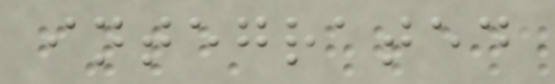integrated
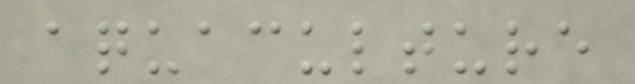aquaculture
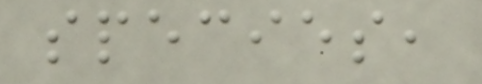species,
